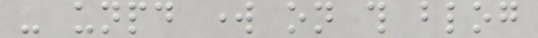- unpaid work on this blog
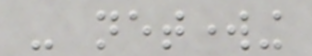- networking
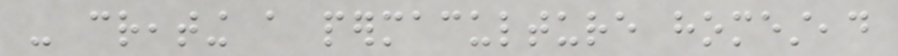- creating a permaculture homestead
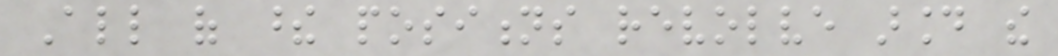All of these positions revolve around the
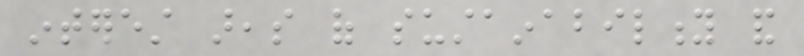interest areas of sustainability and
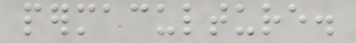permaculture.
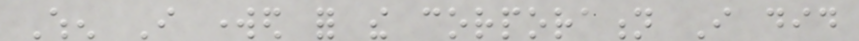When I worked for the corporation I did
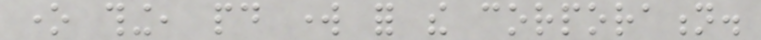one thing, paid work for the corporation.
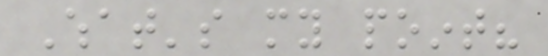What's my point?
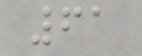61
